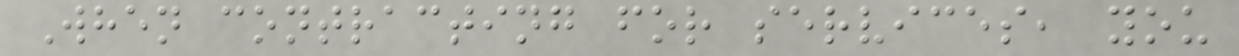When contracting for services, you
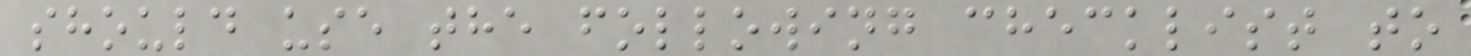should use the following checklist to
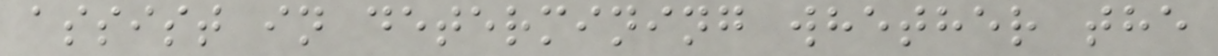assist in determining whether the
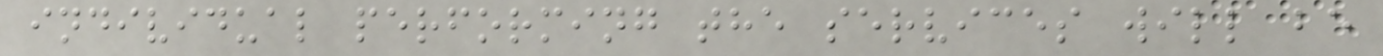individual performing the services will be
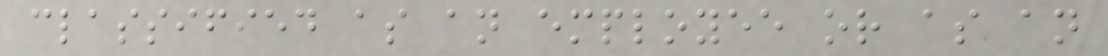classified as an employee or as an
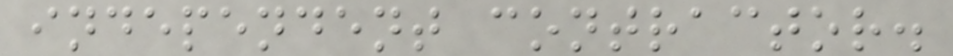independent contractor.
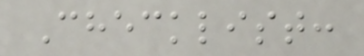Checklist:
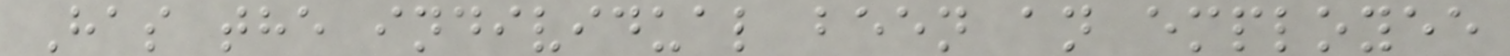Has the individual been an employee
